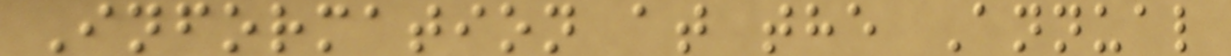Information at the Annual
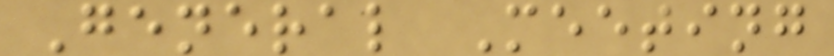General Meeting
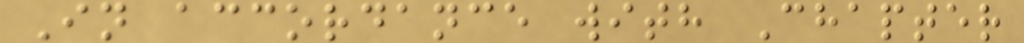In accordance with Chapter
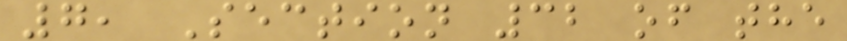7, Section 32 of the
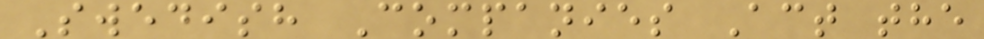Swedish Companies Act the
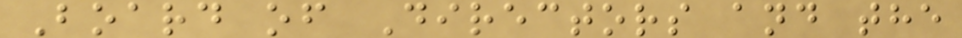Board of Directors and the
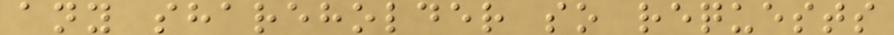any shareholder so requests
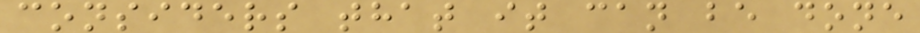considers that it can be done
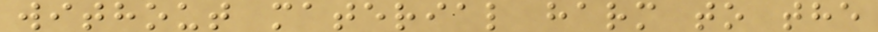without material harm to the
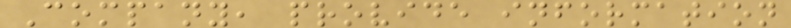Company, provide information
